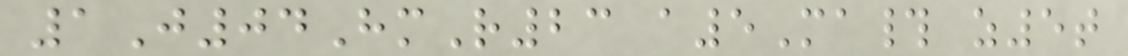1J04HmR23 a5Ma# z5t
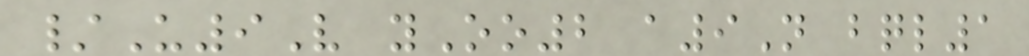/U9V yOo2 a9N bql1
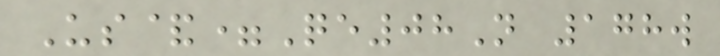Us&=Qe08N 178w
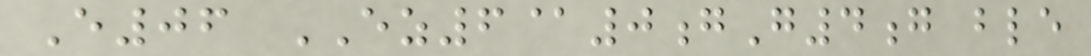E06 EZ6@0gG4g ble
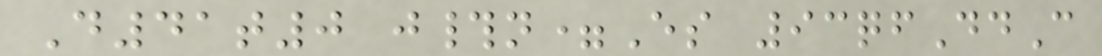D41t0 j#n=Es 93qfDdC
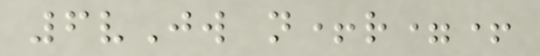6vJw n+r=+
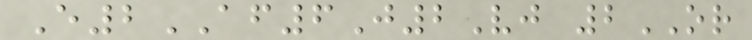E2AF6J2Vj 2OR
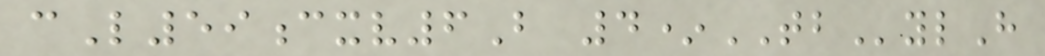cL59cxv6B 4*TBylH
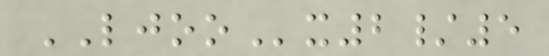LJOOx2/5
